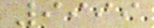9999
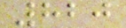820
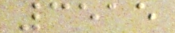3515
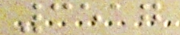3517
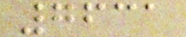7631
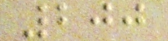200
